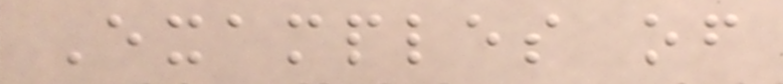Examples of
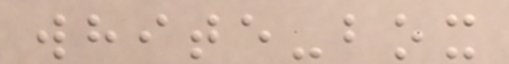white-box
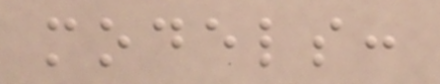models:
